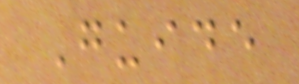Guide
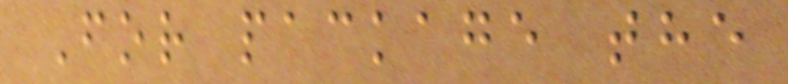For package the
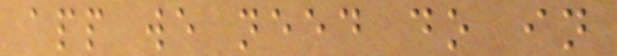app we need do in
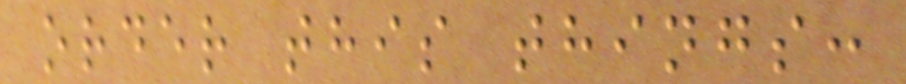order this things:
